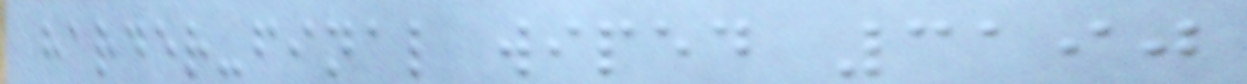harder-final wiped 3190
